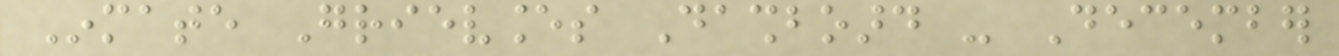Inmate Grievances Dashboard - December
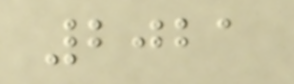2021
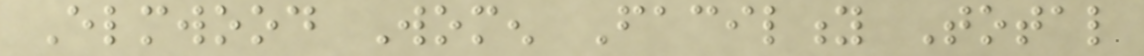Elmwood Women Facility Total
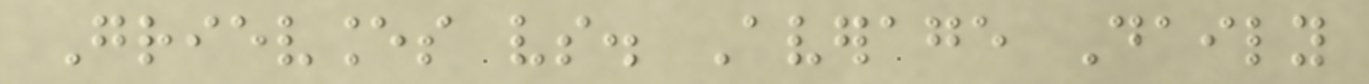Grievances vs. Average Daily
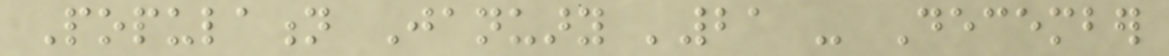Population January '21 - December
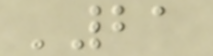'21
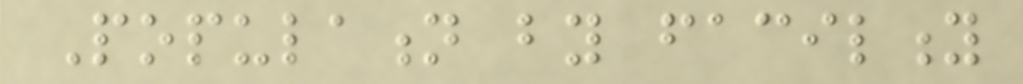Population by facility
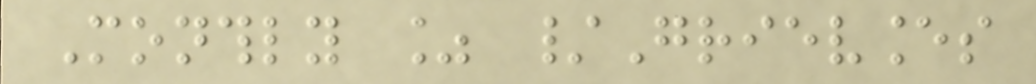Monthly % /Grievances
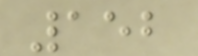152
